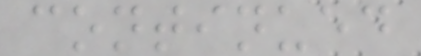continued
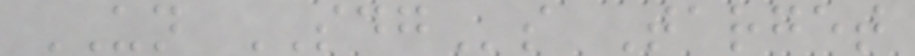UN SDGs Target
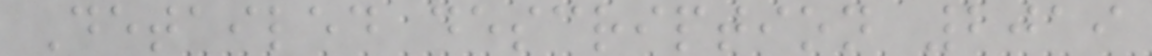Detailed description 2019
